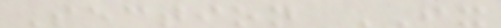Section IX
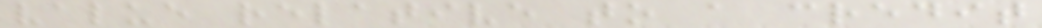value relative to a credit
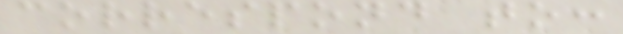correspond to:
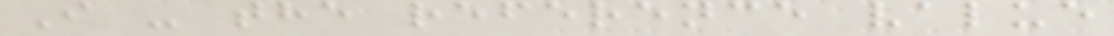I - the reference value
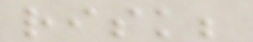risk;
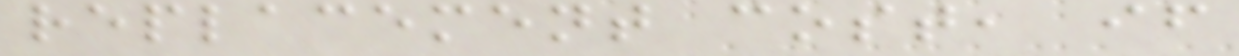replacement cost, if
